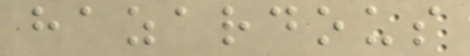hazardous
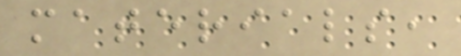materials,
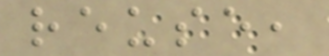reuse,
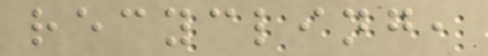recycling,
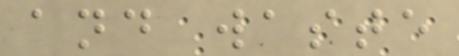and waste
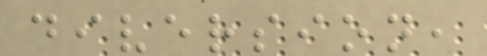diversion,
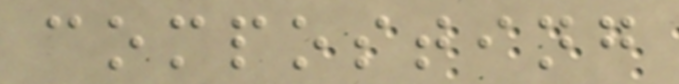composting
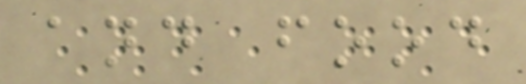and food
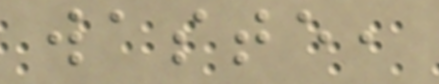waste,
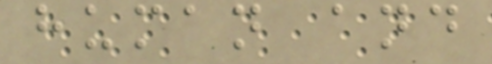human and
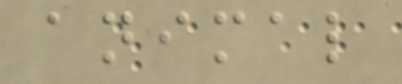animal
